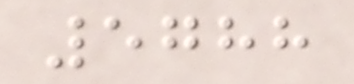5788
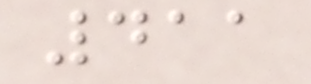411
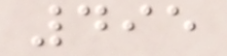495
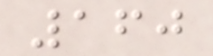160
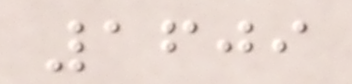1609
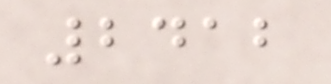2412
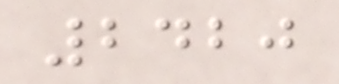2420
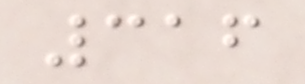316
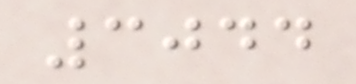3044
